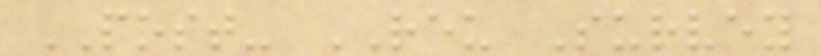POST- REU Survey
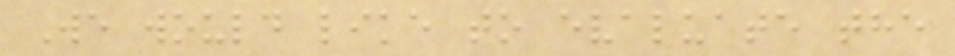We would like to evaluate the
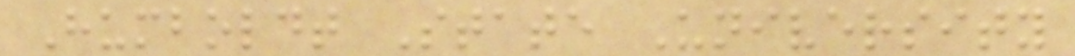Humboldt State University
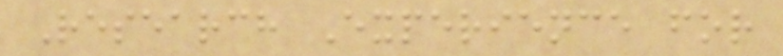Research Experience for
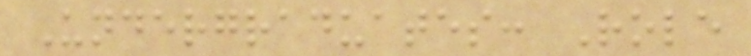Undergraduates: Role
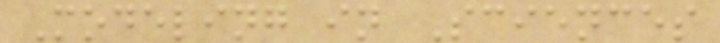Modeling in Sciences
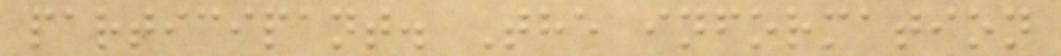participant. The information
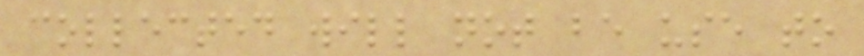collected will not be use to
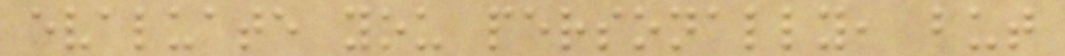evaluate you personally, but
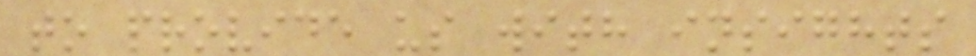to provide us with insights
